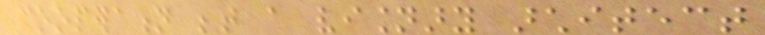cooperation between a visionary architect
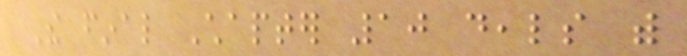The final Chapter 10 deals with
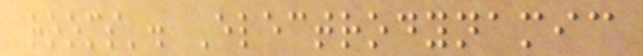rooms'. Electrodynamic
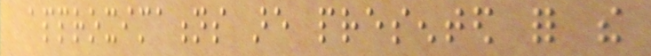approximations are presented for the
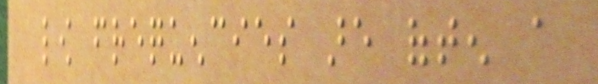low frequencies are often a
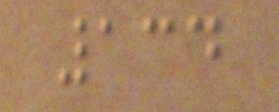134
